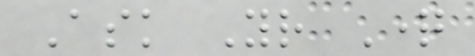Ask Your Question
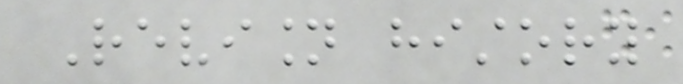Revision history
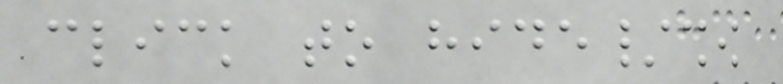click to hide/show
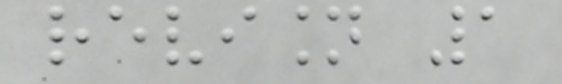revision 1
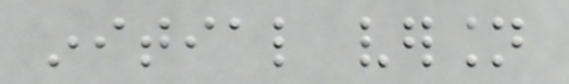initial version
